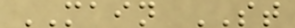MAIN ST
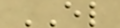EL
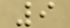9
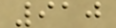910
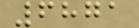6871
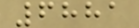6881
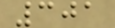301
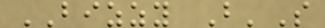BIZZY B'S
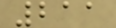211
